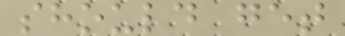should get
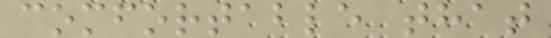comfortable that
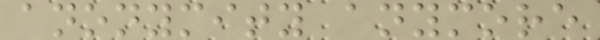anonymity anymore
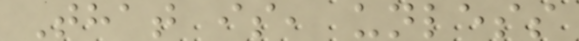That is, unless
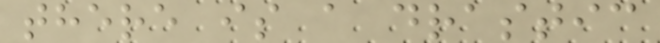there is a drastic
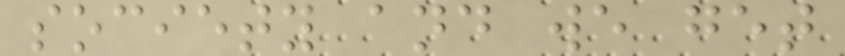society and we get
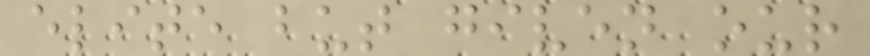elite but given our
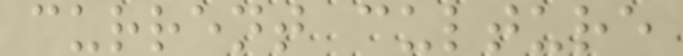current culture
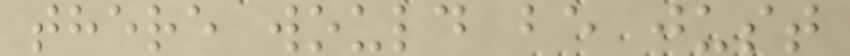there would be just
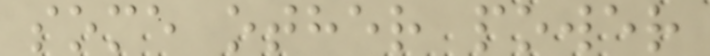some other power
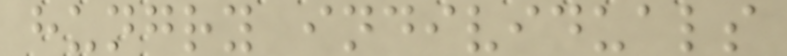hungry individuals
